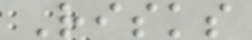Risks
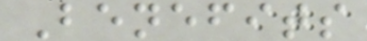Benefits
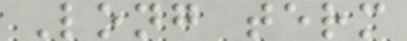Long term
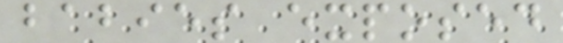babies exposed
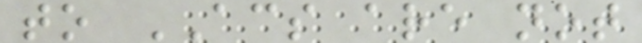to ACS are not
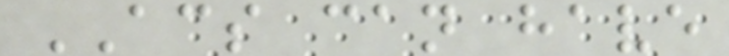ACS can have
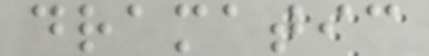dramatic
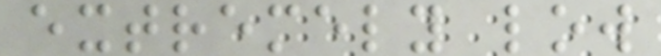extremely low
